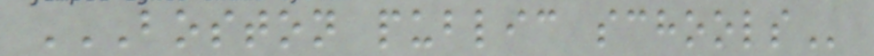BOSTON PUBLIC SCHOOLS
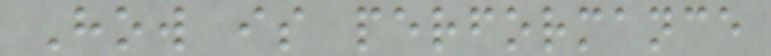How is performance
